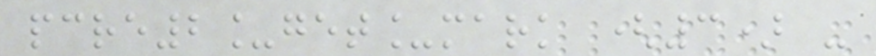pcre2_get_mark (3) -
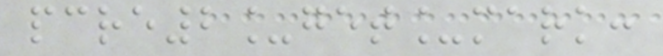pcre2_get_mark:
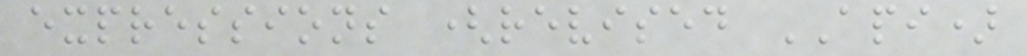expressions (revised API)
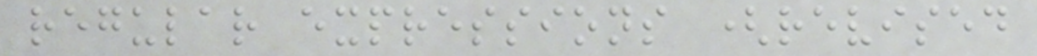regular expressions (revised
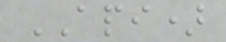API)
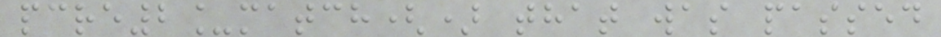pcre2_match() that was passed
